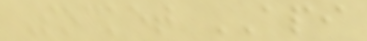Socket API
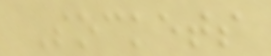Sockets
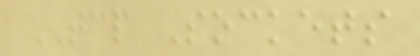TCP Sockets
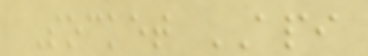Socket API
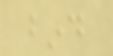bind
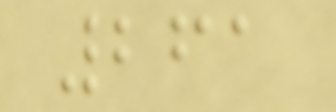261
